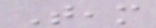Team
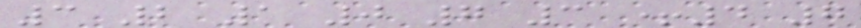3 2 1 0 7 3 +4 7
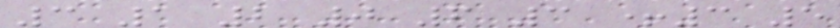3 1 2 0 6 3 +3 5
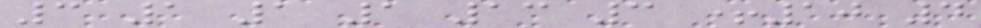3 1 1 1 13 3 +10 4
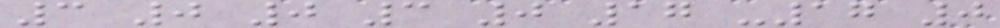3 0 0 3 0 17 -17 0
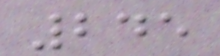245
